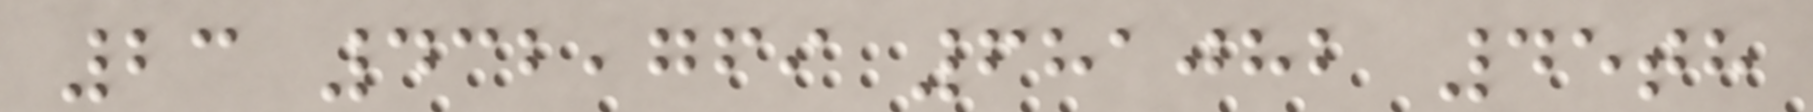23 432,769 681082 45th
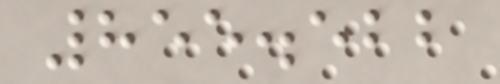855.522
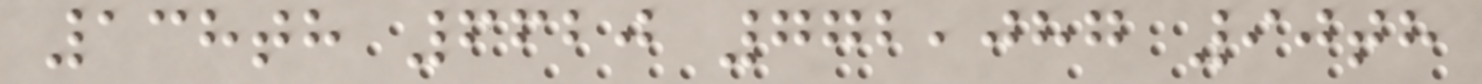138th 6620 772,087 90th
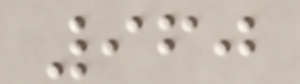960
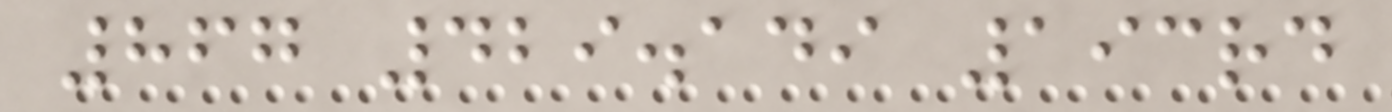867 429.149 193rd
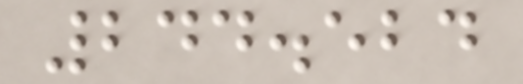244.524
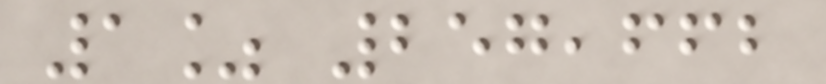1% 257,662
